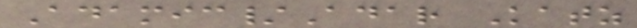Adamic/Adar Katz
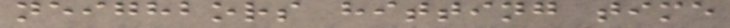neighbors hitting time
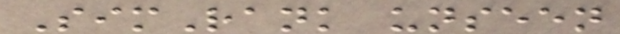SimRank unseen
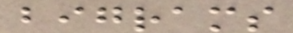bigrams
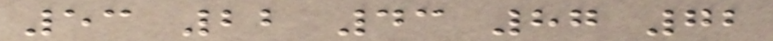53 22 43 87 72
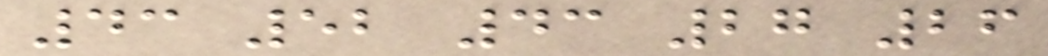43 52 43 27 26
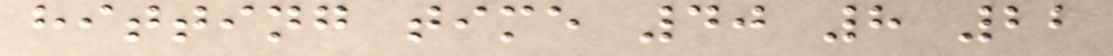hitting time 40 8 22
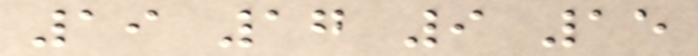19 17 9 15
